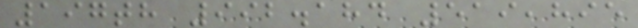197th 992.184 519,895
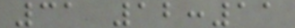31 12:11
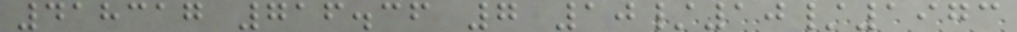418317 716.36 7 10/10/1973
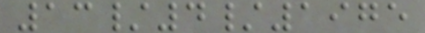13/4/1975
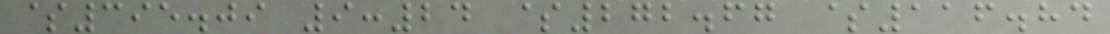$395.09 9:24 $272.67 $116.84
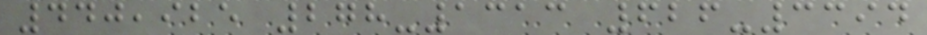440,925 278-1313 626-3394
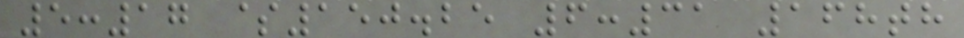5:17 $150.25 6:31 168th
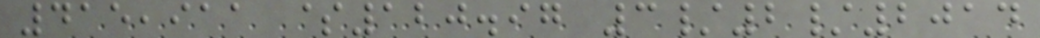415,911 $120.97 3/2/2014
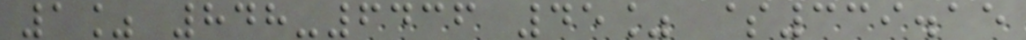1% 848-6436 45% $339.15
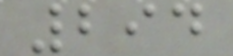294
